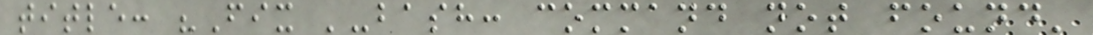title: "Fix '-bash: command not found'
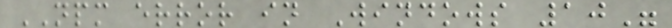NPM error in Windows 10"
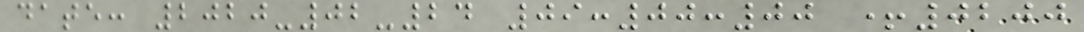date: 2020-02-24 09:00:00 +0200
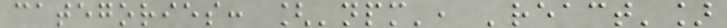categories: ['npm', 'react']
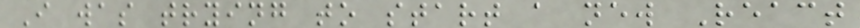I was trying to start a new React
